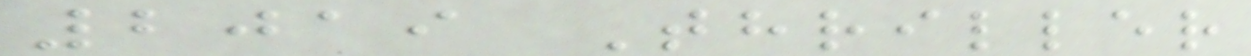2019 Thriller
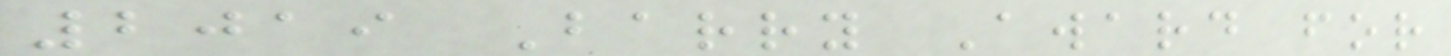2019 Barry Award for
